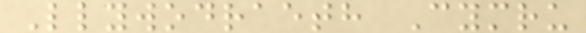Llywodraeth Cymru
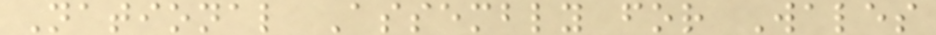National Assembly for Wales
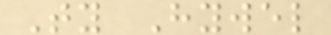Ty Hywel
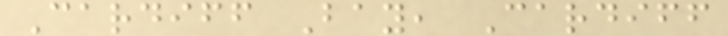Cardiff Bay, Cardiff
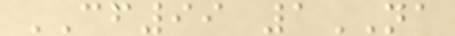CF99 1NA
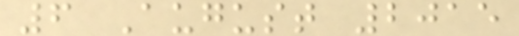6 August 2015
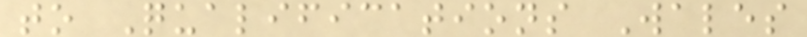to Qualifications Wales
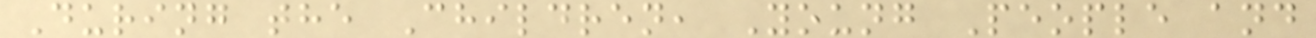During the Children, Young People and
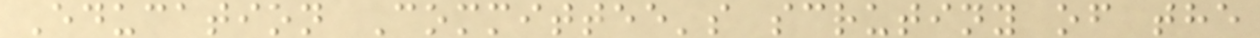Education Committee's scrutiny of the
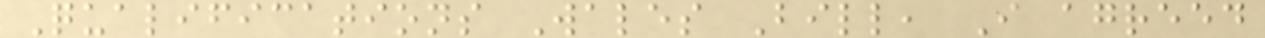Qualifications Wales Bill, I agreed
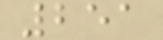251
